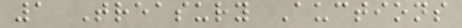1 Treasury Auctions
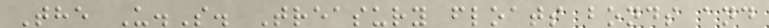The U.S. Treasury floats bonds and
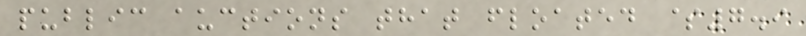public auctions that floated $7.9
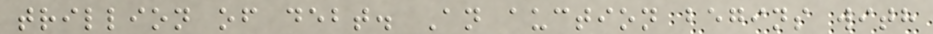trillion of debt. An auction begins with
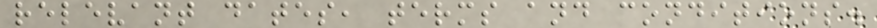relevant dates, terms and conditions.
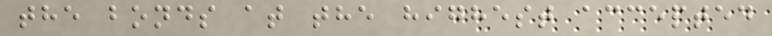the bonds at the highest accepted
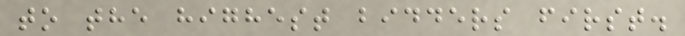to the highest bidders first.
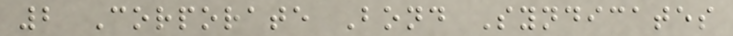2 Corporate Bond Syndicates
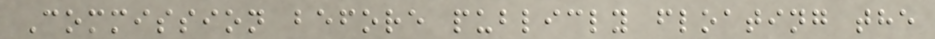Commission before publicly floating the
